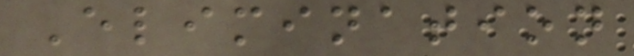Elimination
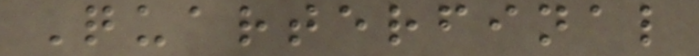Quarterfinal
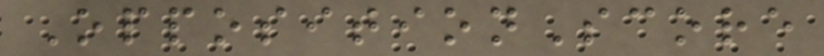OppositionScore
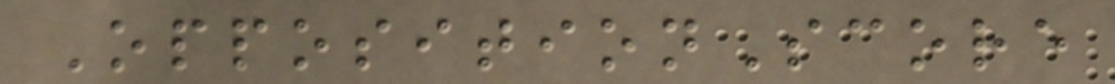OppositionScore
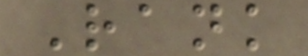Rank
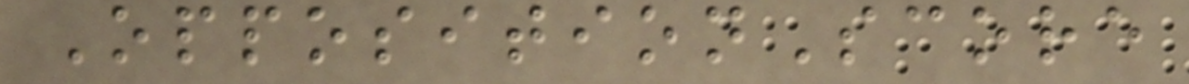OppositionScore
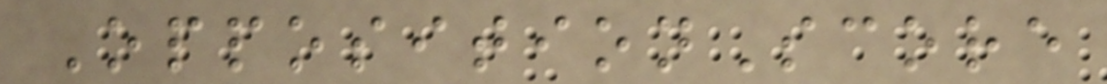OppositionScore
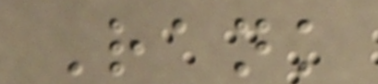Rank
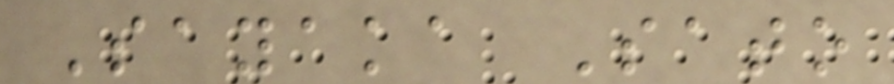Sayaka Sato
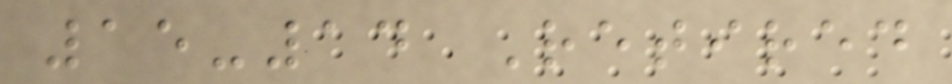15-14 Retired
